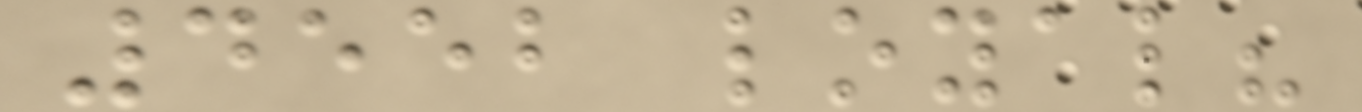4552 loyal?
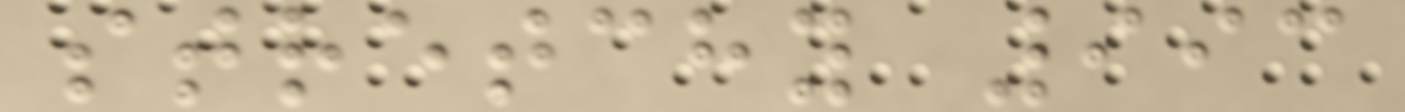stretchy 993
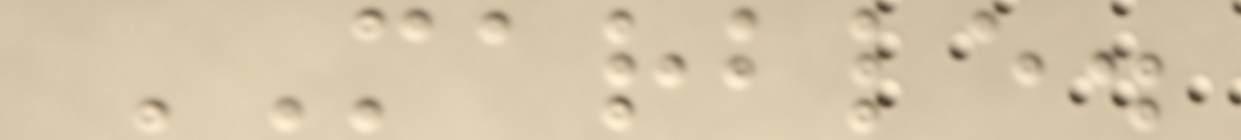MARBLE.
